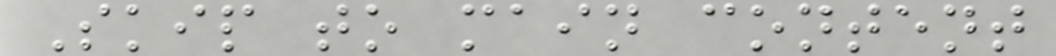Skip to main content
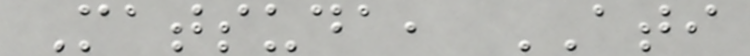Matsuda, ATI
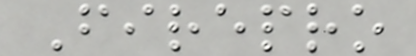Firepro
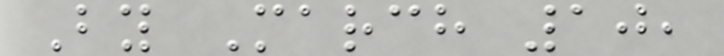By March 10,
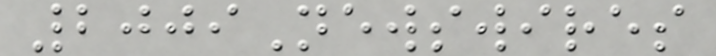2009Newswires
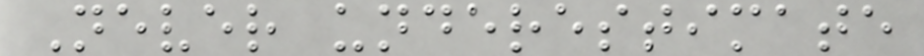Never underestimate
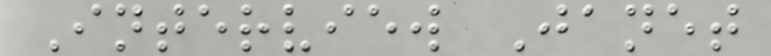Interview Janet
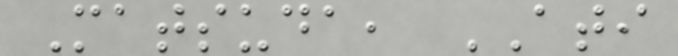Matsuda, ATI
